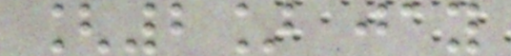[2] jay
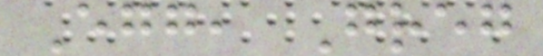Egg, Greg
